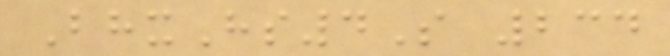BhxHs4S 234
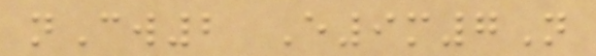nCw2 E9m7N
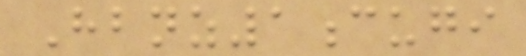Hbnz1cugi
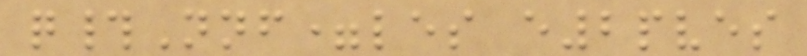q#Nnf=les e2pves
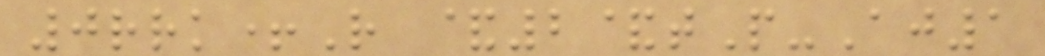0rrk+R &2&tP-Aj1
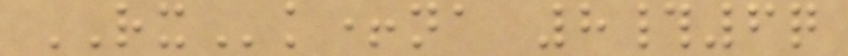RXk+na 8#6q
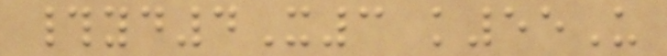#yd4X3 k55U
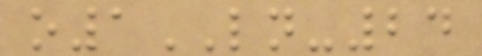o1LN-24
